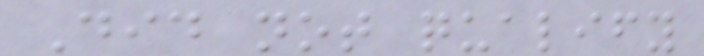Did not qualify
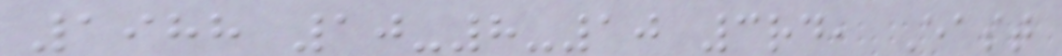1988 10-8-10 3rd, East
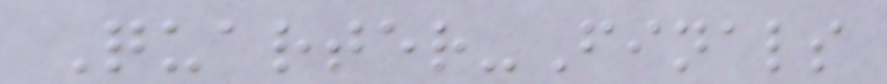Quarter-Finals
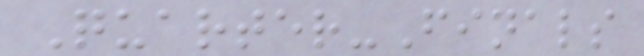Quarter-Finals
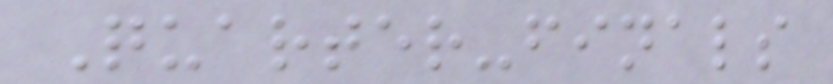Quarter-finals
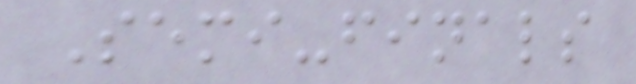Semi-finals
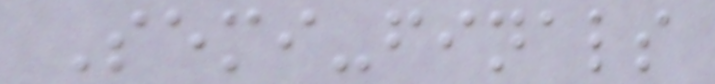Semi-finals
